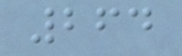264
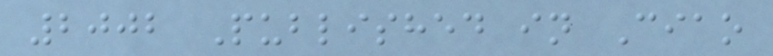2002 Published in Ciao
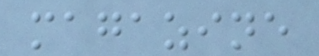magazine
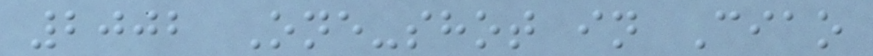2002 One-shot in Ciao
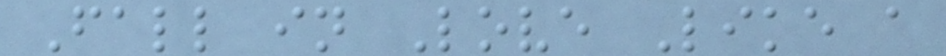Fall in Love Like a
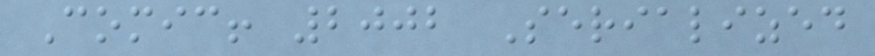Comic! 2002 Serialized
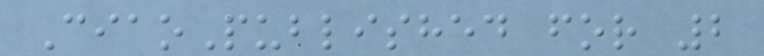CiaoPublished for 2
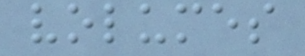volumes
